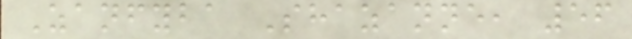Zanfyba Shazanne, 56
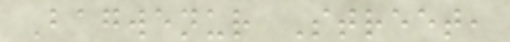Bagwenur Street,
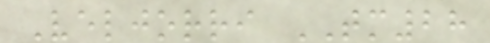Veljorri TM28
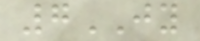7JY
